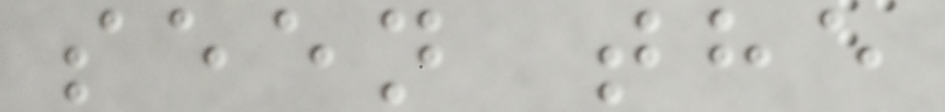seen the
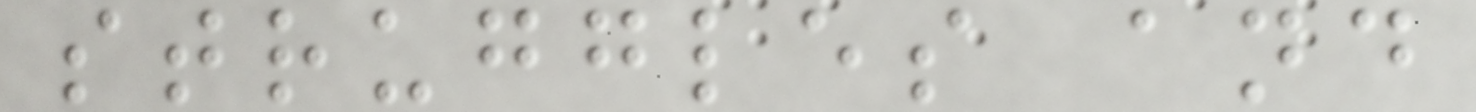struggles and
